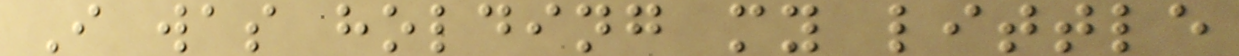I was holding my little
